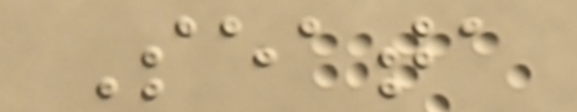Seata
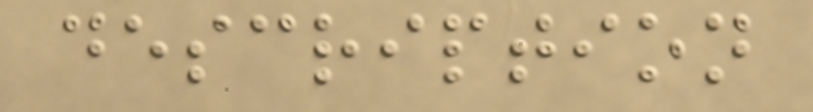description
